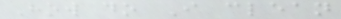How do I clean
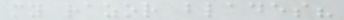my razor blades?
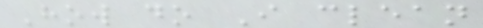How do I clean
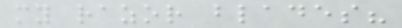my razor blades?
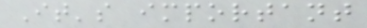It's important
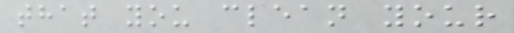that you clean your
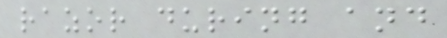razor during and
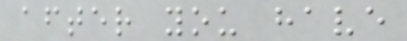after you have
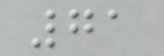71
